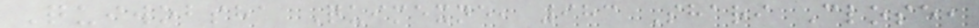Quiwobsha Quimexne, 983 Shari Close,
